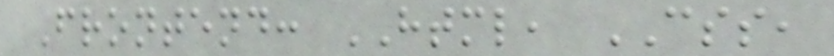Frontend: HTML, CSS,
